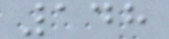148
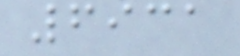6931
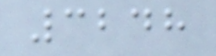3248
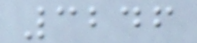3246
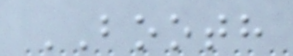BOOTH
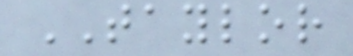TAYLOR
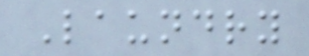Laundry
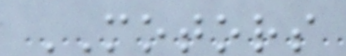MOTORS
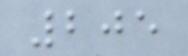205
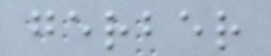gerber
